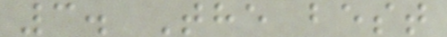3. The best
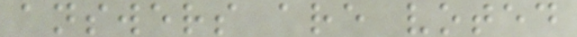answers are voted
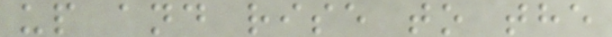up and rise to the
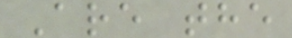Are the
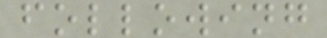following
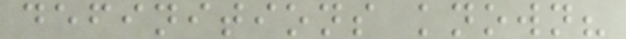definitions known?
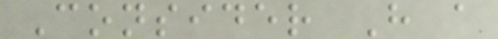Consider H a
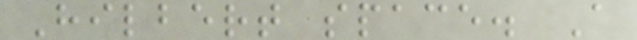Hilbert space. A
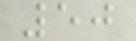50
